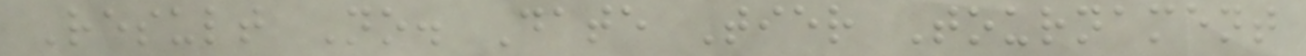Result No. Date Tier Tournament
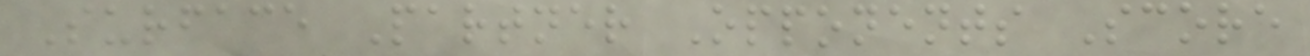Surface Partner Opponents Score
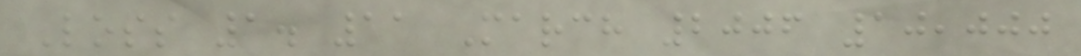Loss 1. 11 March 2006 10,000
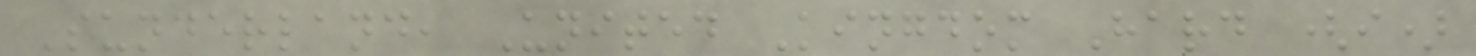Sunderland, United Kingdom Hard (i)
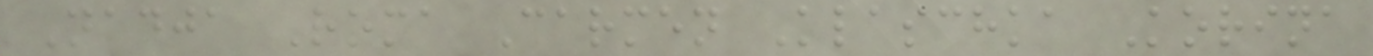Nadja Roma Carmen Klaschka Korina
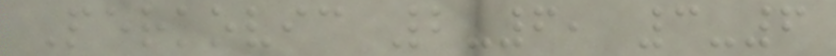Perkovic 2-6, 3-6
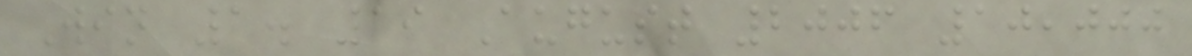Win 1. 19 August 2006 10,000
